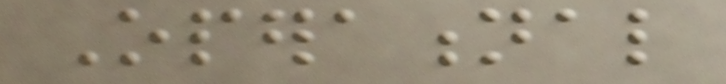Operational
